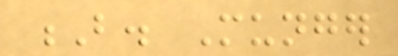B. Munger
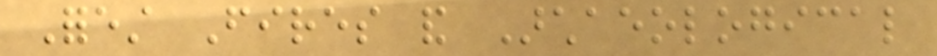Forest Fires and Archaeological
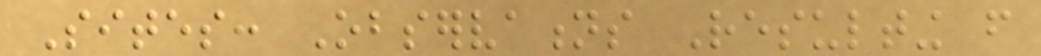Sites: Observations Resulting from
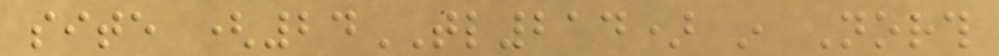site (24TL214) in North
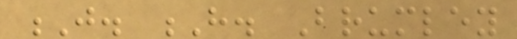J. H. Brumley
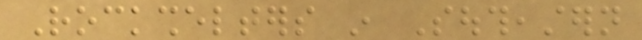Rockshelters in Southeastern
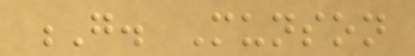G. Munson
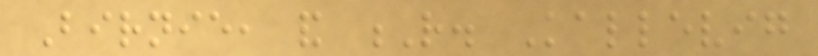Birnie, and R. Kallevig
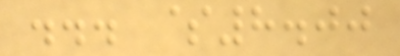... $8.00
